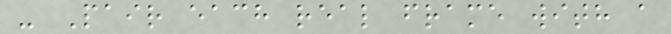- Pair each real frame with a
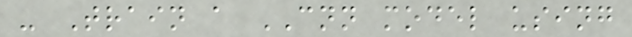- Train a CNN model using
